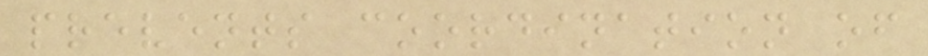prevents coordination of
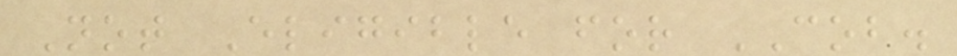Not Eligible for COB.
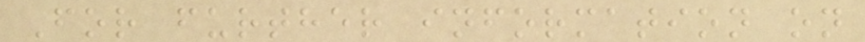For further information on
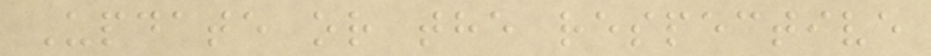Update or the respective
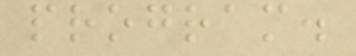program.
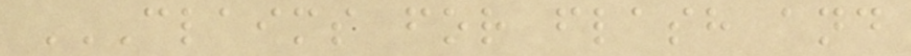CLAIMS FOR FLASH AND
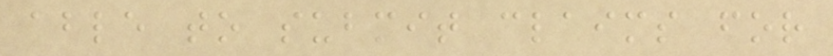able to submit claims for
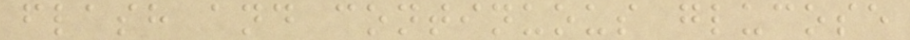flash and continuous glucose
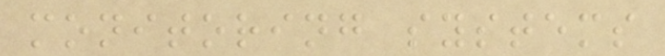monitoring systems
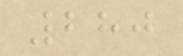280
